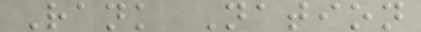Rank Nation
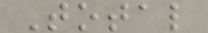Total
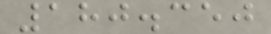180.350
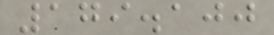179.100
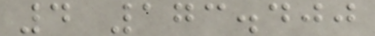4 173.400
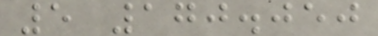5 170.050
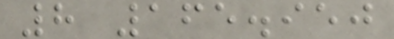8 165.950
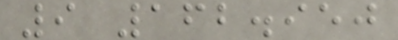9 162.950
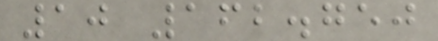10 162.750
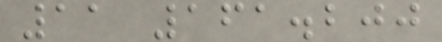11 161.200
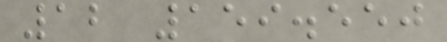12 159.550
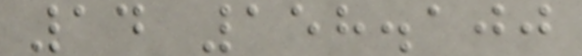14 158.100
